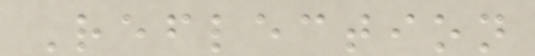Reflection
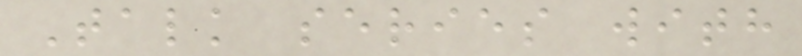Talk series with
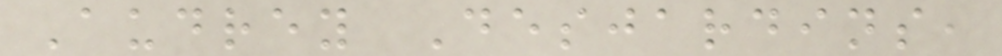Audrey Desjardins,
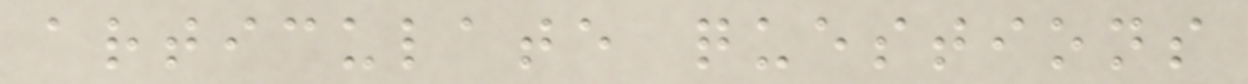articulate questions
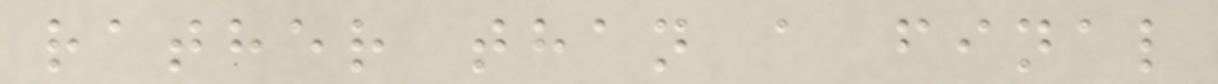rather than a final
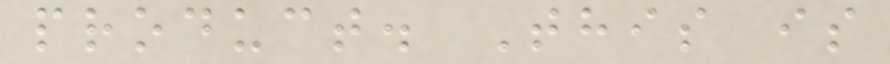product. This is
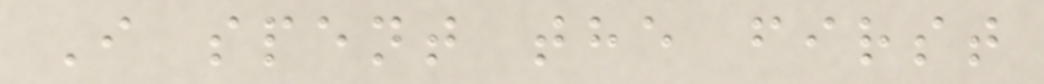I spent the first
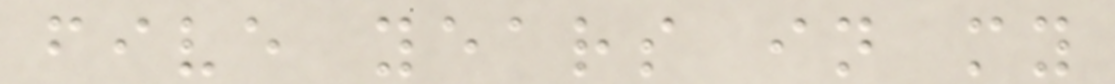five years in my
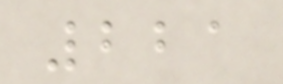221
